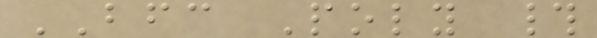BFC Poly #
